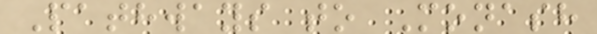Pathways to Monash
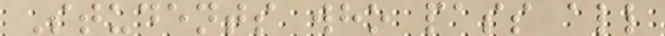Students who pass all
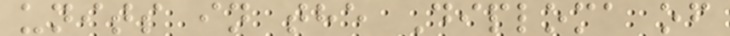units in the Diploma of
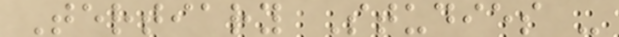Tertiary Studies -
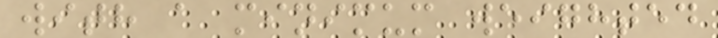with a minimum weighted
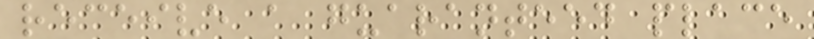receive a guaranteed place
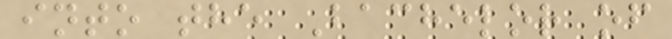into the Bachelor of
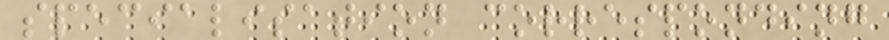specialisation corresponding
